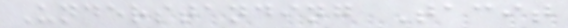Understanding Tacit
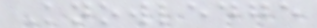Knowledge
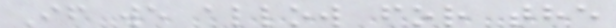If we allow for the
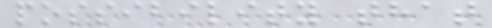possibility that
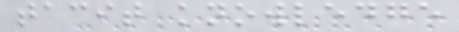tacit knowledge
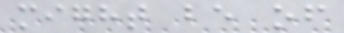might be of
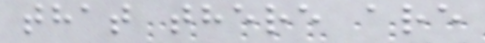that there are
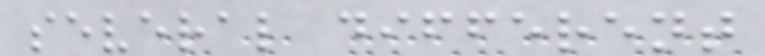several different
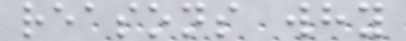reasons why
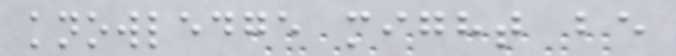knowledge might be
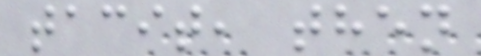tacit, then
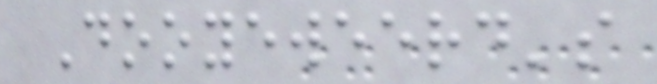Dooyeweerd's
